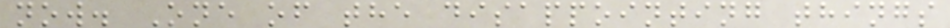now. One of the disappointing things
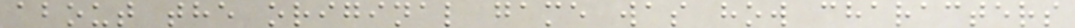about the original game was how characters
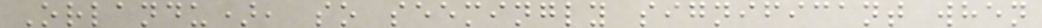Orlandu), so seemingly significant when
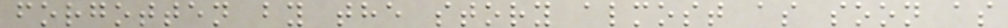forgotten by the story almost as soon as
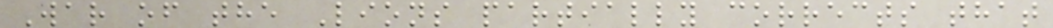War of the Lions partially corrects that
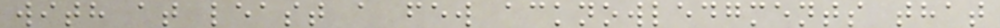with at least a few acknowledgments that
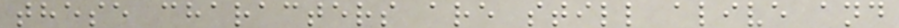these characters are still alive and
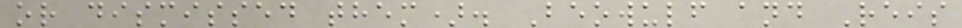or dismissed them). Beowulf and Reis
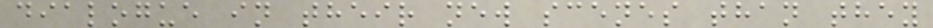dialogue in their new scenes than they
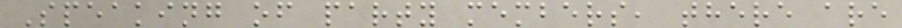Speaking of party members, there are
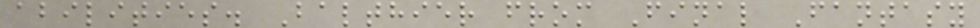abilities. Balthier from Final Fantasy
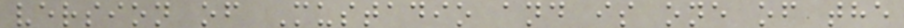version of Mustadio and is one of the
